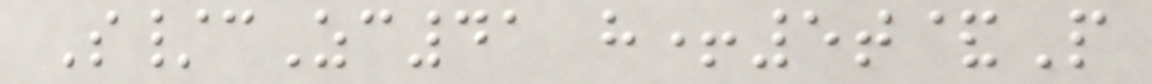S/cZc41 h+5t&P
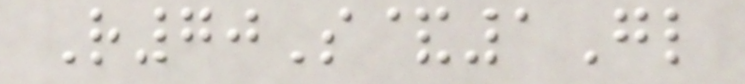R70S&1Gl
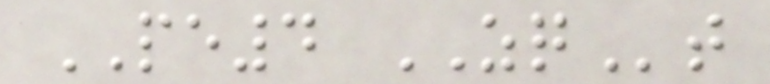PE4 ZQt
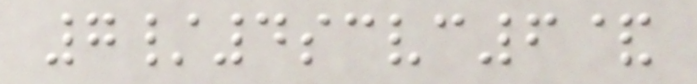7/4scvc6&
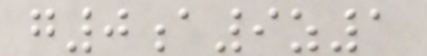g0a9z1
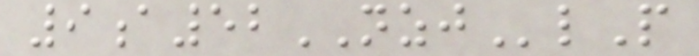9a52NZJlP
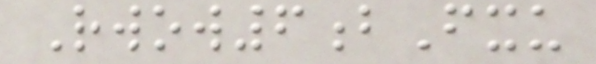Rwow6bFxu
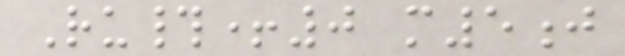Ru#+0 m5j
